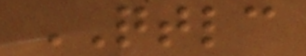QTLC
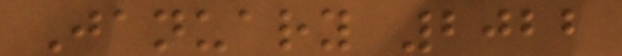January 2022
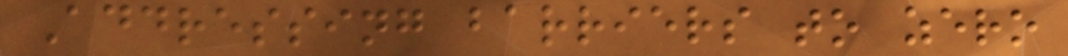Addressing barriers to zero
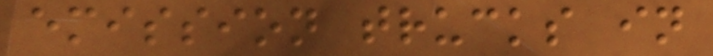emission trucks in
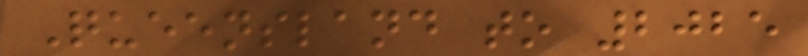Queensland to 2025
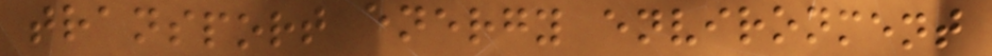transport energy environment
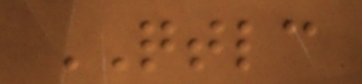QTLC
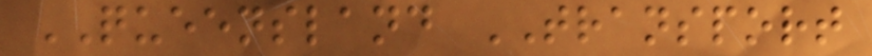QUEENSLAND TRANSPORT
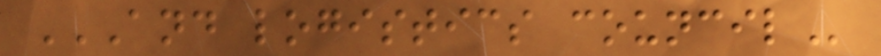AND LOGISTICS COUNCIL
